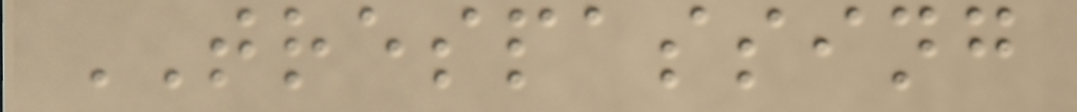TRESPASSING
